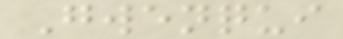Gwenqui
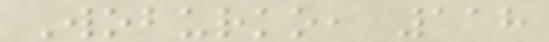Woburko, 118
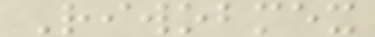Riwobmex
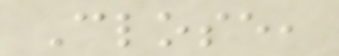Close,
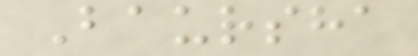Baursha
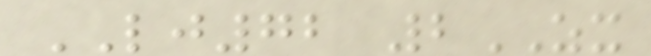LJ72 2ZX
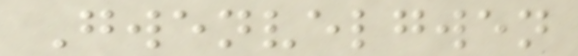Gwenvelgwen
